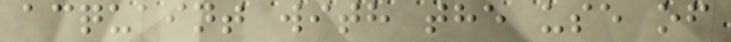acquaint with the use of
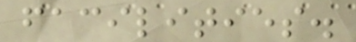facilities.
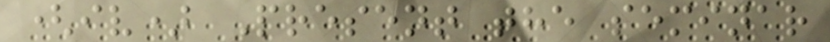(iv) Present the seminar
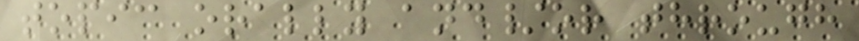topic orally and/or through
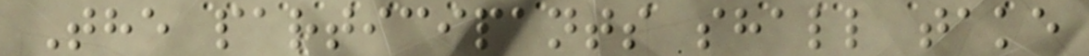The participants shall take
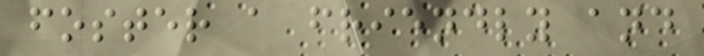foster a friendly and
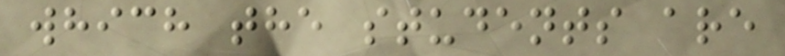which the students are
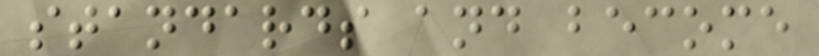standards and become
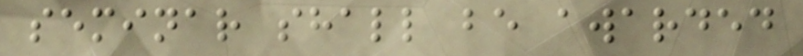seminar shall be awarded
